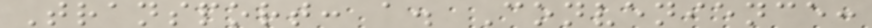Transport: a. Convenience:
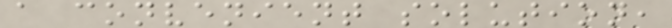a convenient solution,
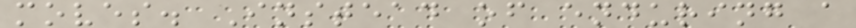moves. Instead of enduring a
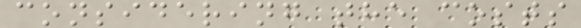considering the costs
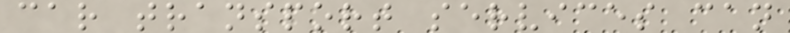car transport services can
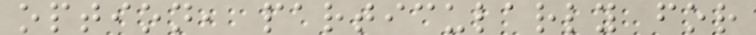option, particularly for
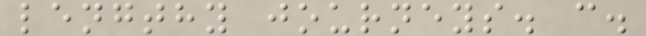lengthy journeys. c.
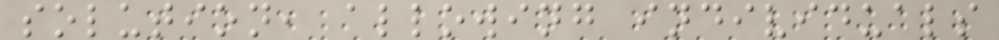solution, allowing individuals
